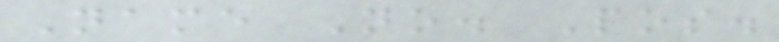Name No. Pos.
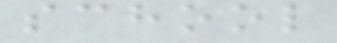school
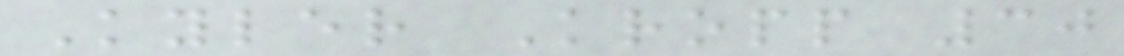Kyler Kropp 30
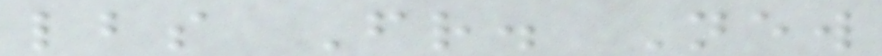lbs Fr. New
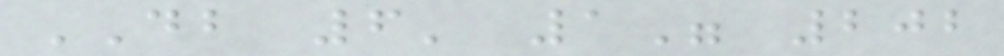DB 6' 1" 202
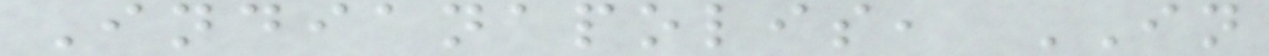Indianapolis, IN
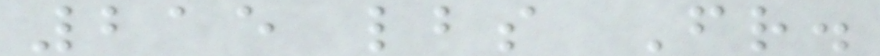215 lbs Fr.
